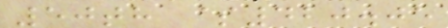50th $420.05
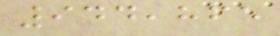944,865
